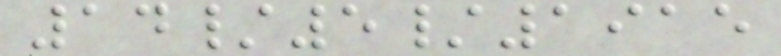14/5/1915
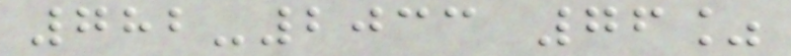782-2033 76%
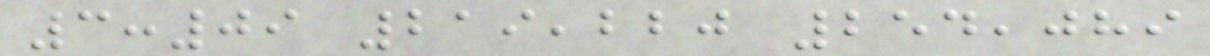3:09 219,220 254,089
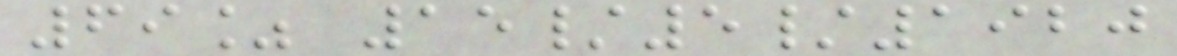69% 15/5/1920
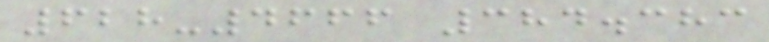628-4666 384.383
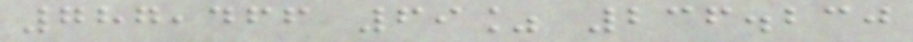787,466 69% 236.230
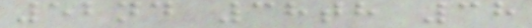52nd 38th 38
